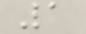1
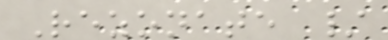Rezonate /
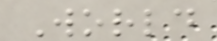World
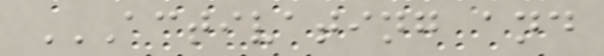ACTIVATING AND
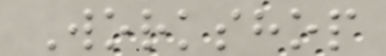Workshop
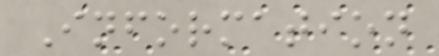Information
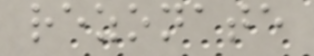rezonate
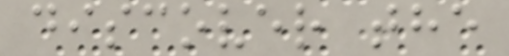discover the
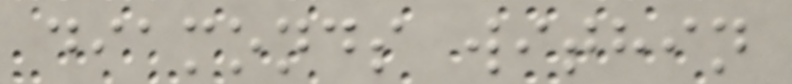diamonds within
